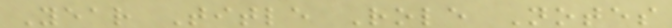Year Title Role Notes
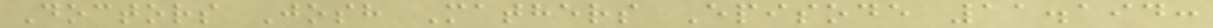Doctors Josh Mathers Episode 11.194:
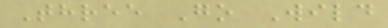Three Go Wild
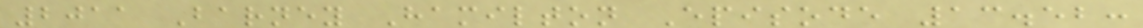2011 Barney Hamilton Episode 13.52:
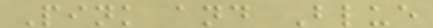Pink and Blue
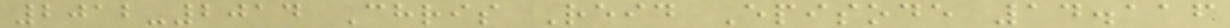2012-2014 Chris Reid Episode 14.116
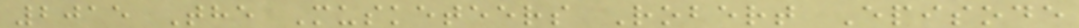2015 The Musketeers Robert Episode
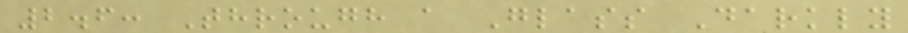2.6: Through a Glass Darkly
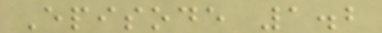Episode 1.2
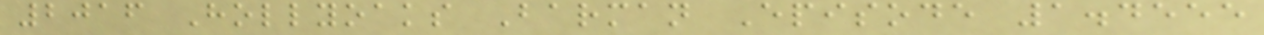2016 Hollyoaks Barman Episode 1.4555
